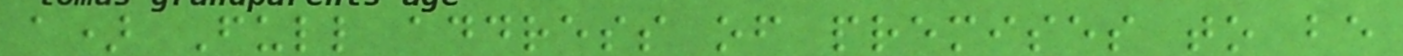a) Full address of premises to be
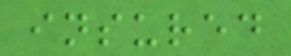insured
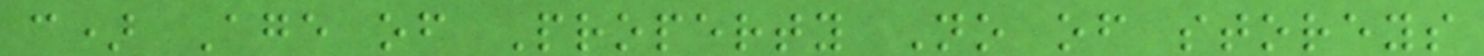c) Age of Property No of storeys
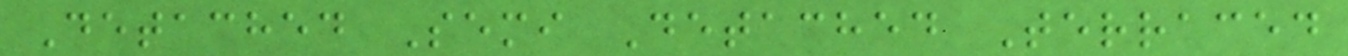Detached Semi Detached Terraced
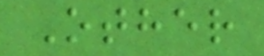Other
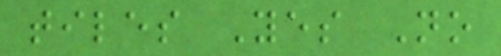tiles Yes No
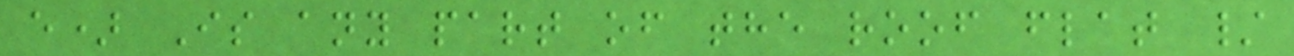e) Is any part of the roof flat /
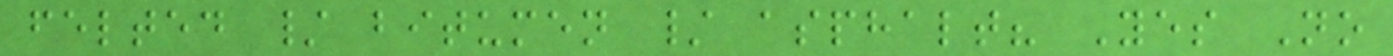felted / bitumen / asphalt? Yes No
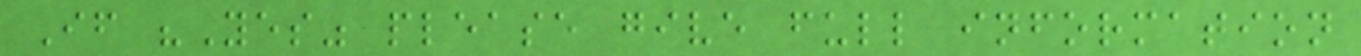If "Yes" please give full information
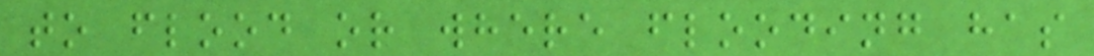to flood or where flooding has
